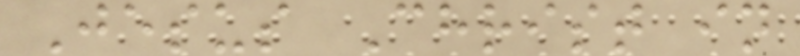Jesus Christ in
